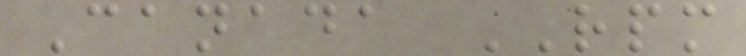Canada RPM
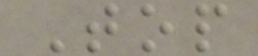Top
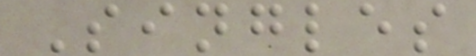Singles
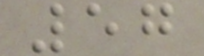57
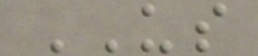US
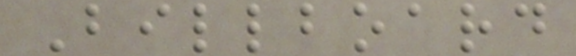Billboard
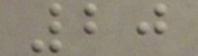20
